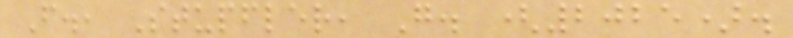F., Stupfler, G. (2025).
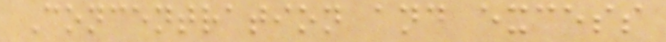Concentration and excess
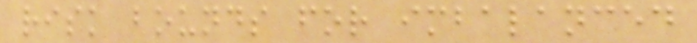risk bounds for imbalanced
